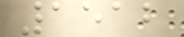1512
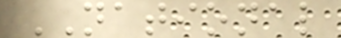NATIONAL
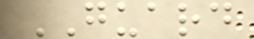GUARD
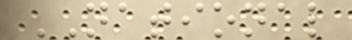NATIONAL
